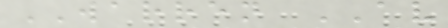WARREN AV
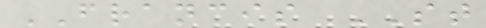FRANCIS ST
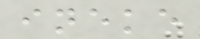ineke
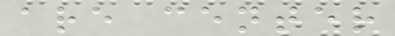are center
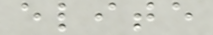elite
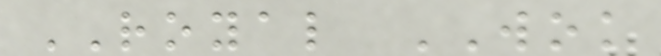ROYAL WOK
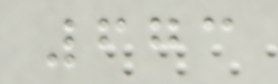673
